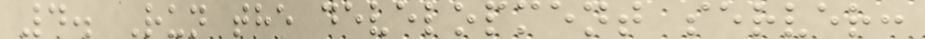4. Run the development server:
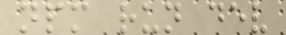npm run dev
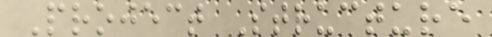Project Structure
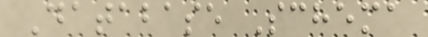Database Schema
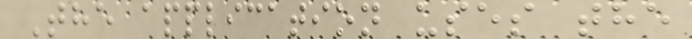The application uses the
